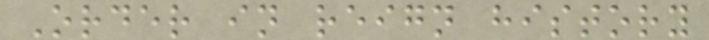Order in reign history
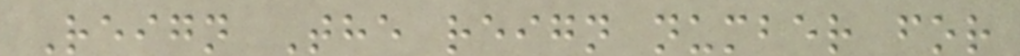Reign The reign number for
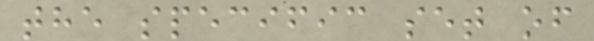the specific set of
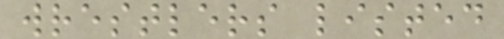wrestlers listed
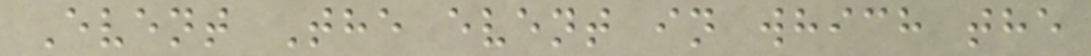Event The event in which the
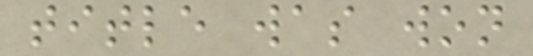title was won
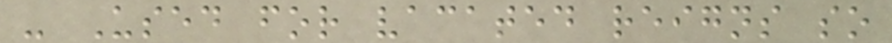- Used for vacated reigns so
